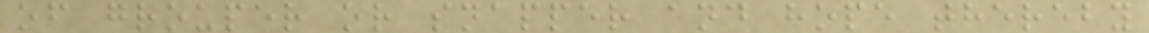of grouper or snapper and hope thereby
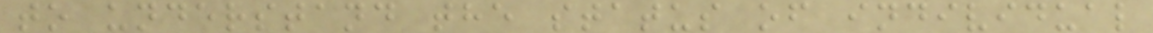to understand the status of individual
